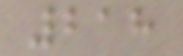218
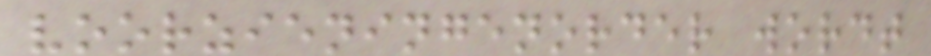voorzieningenorder wordt
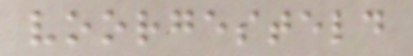voorgesteld
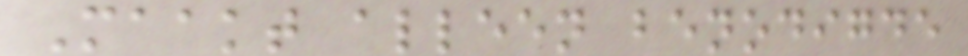Maakt alleen benodigde
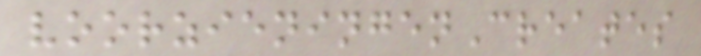voorzieningenCreates
